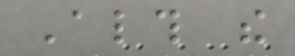Although the
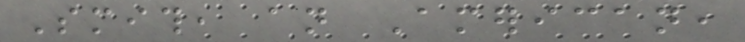Smith, an American,
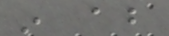in about
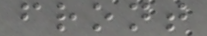front
